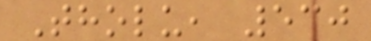Tholu, 530
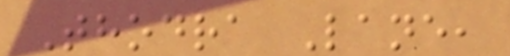Thodra Lane,
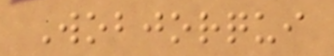Wobjorqui
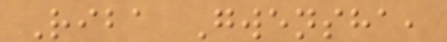Riba Gwensha,
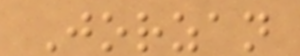Jorzan
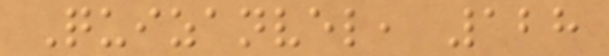Quizanvel, 128
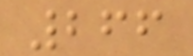266
